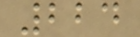224
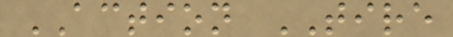ACTION TIRE
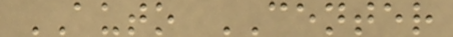AUTO CENTER
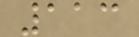113
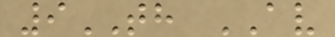9TH AV
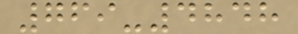769-4848
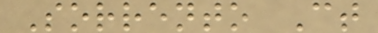Sorrento Ct
